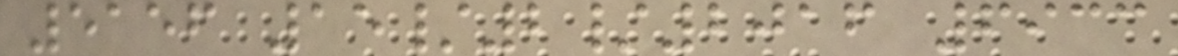5156 15/2/2016 6933
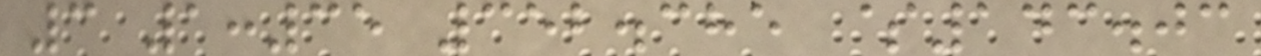3 1:35 352.385 $143.03
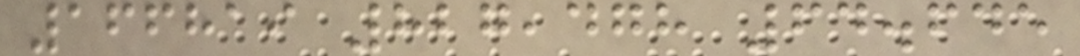166819 827,478 64.645
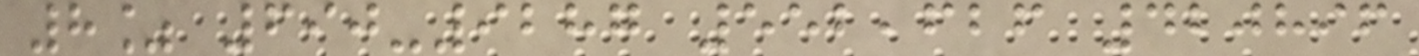8% 690-9287 552,626 420896
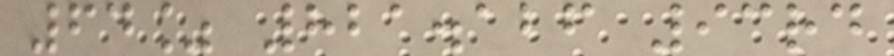64% 821.126 93rd
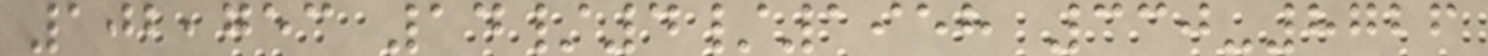102,753 14/4/1958 330-8726
